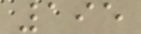195
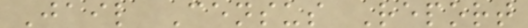Jail Census Report
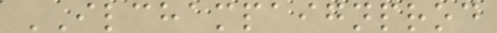ILCHAMPAIGNPROD
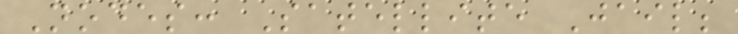Nodes: Satellite Jail;
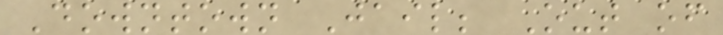Downtown Jail; Out of
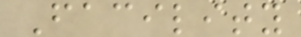Facility
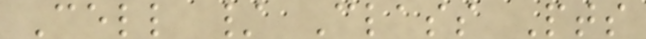Cell / Class Pts
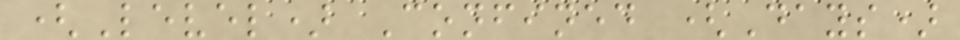(Level) Confined (Days)
